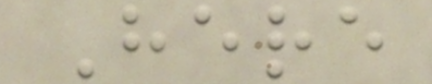Here
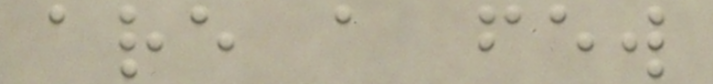are a few
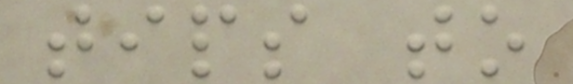tips to
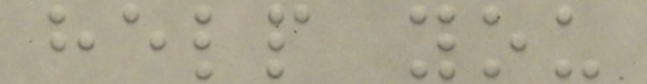help you
